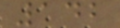142
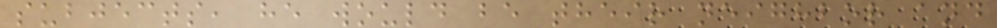subjects, he would be their neighbor and
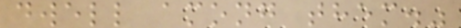dwell among them."
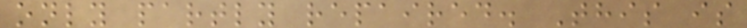only partly repaired. This is
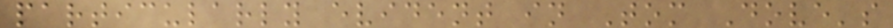particularly evident in Tom Dove's
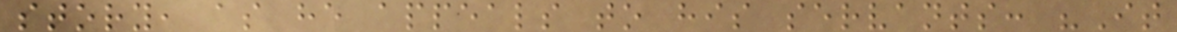story, as he appeals to his servants: "It
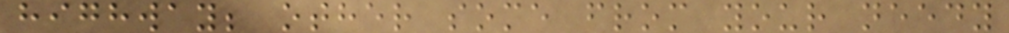highway; other some from your needy
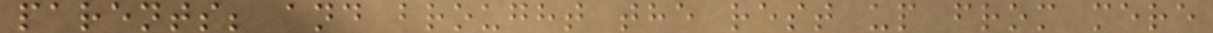parents; and brought the rest up from mere
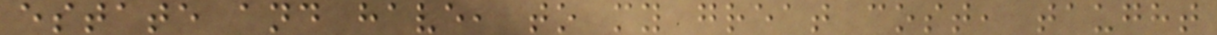estate and have, to my great cost, taught
